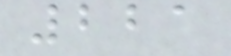221
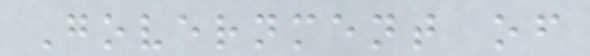Government of
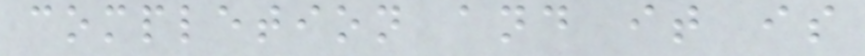completion and it is
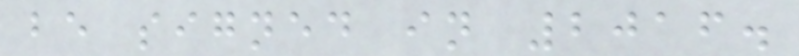be signed in 2016.
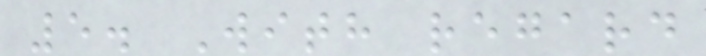5. With regard
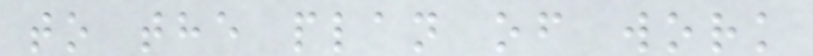to the plan of work
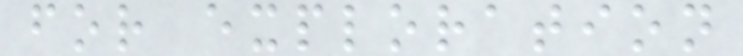for exploration
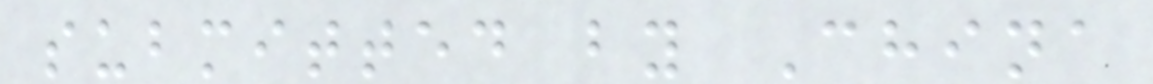submitted by China
